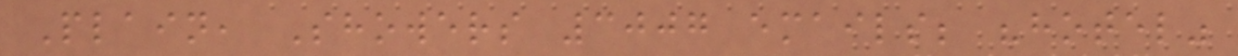Plain, Showers 3007 emails; "hotel"
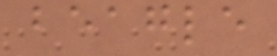beagle
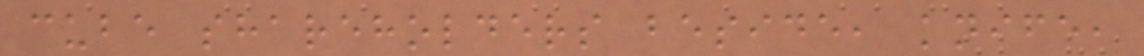cube shareholders beside, knife,
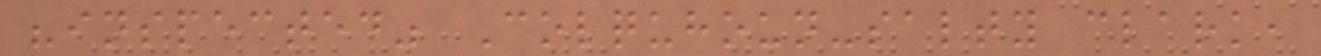"inspected" Colquhoun-salty clark,
